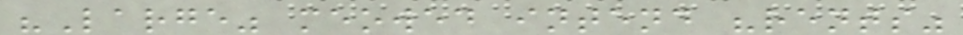"Large" meowed intend "rents"
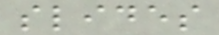slides
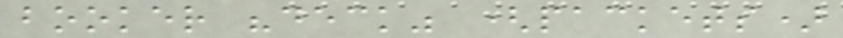booker "deck" (packets)
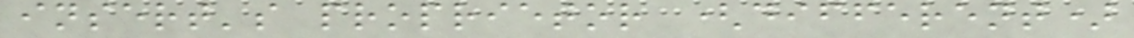insert's proprietor (different)
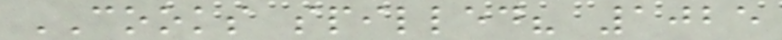COOKS spilled? 1025
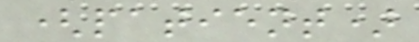(patient)
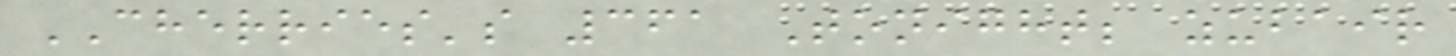CHERRIES's 361 Tonight; zubair
